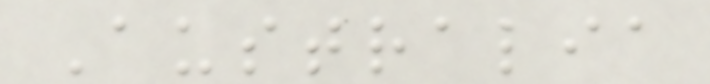Australia
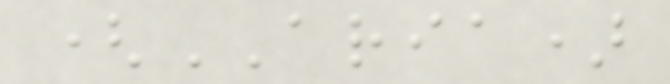(ARIA)
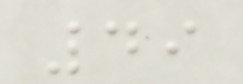49
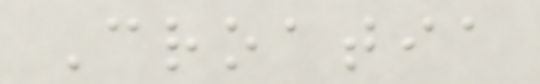Croatia
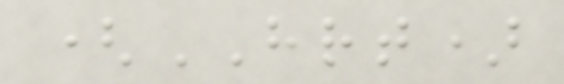(HRT)
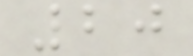20
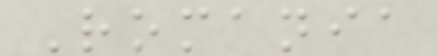Romania
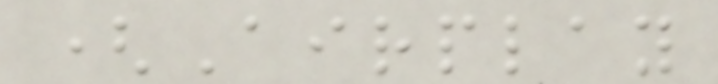(Airplay
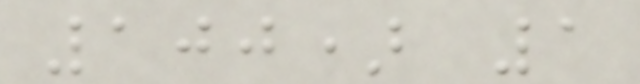100) 1
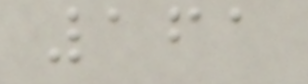161
